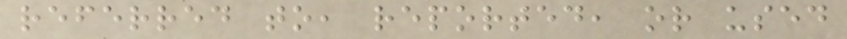referred to, reported, or used
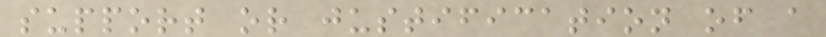support or justification of a
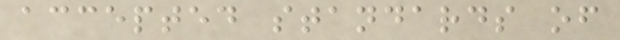accepted standards of
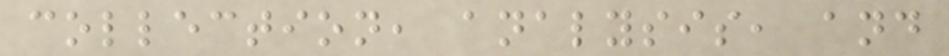collection, analysis, and
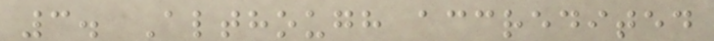3. Although accredited
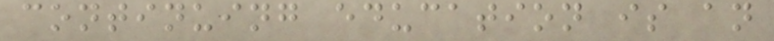continuing education is an
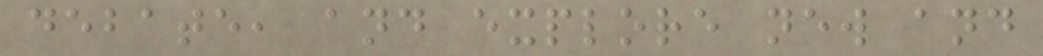debate, and explore new and
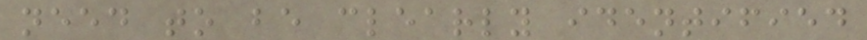need to be clearly identified
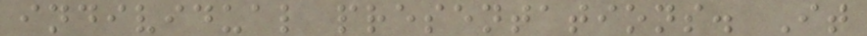individual presentations. It
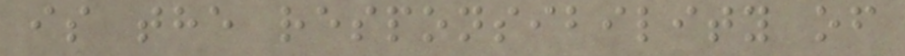is the responsibility of
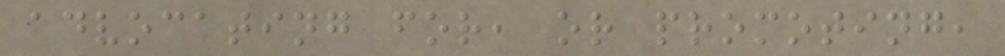advocating for, or promoting,
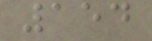154
